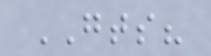GTS?
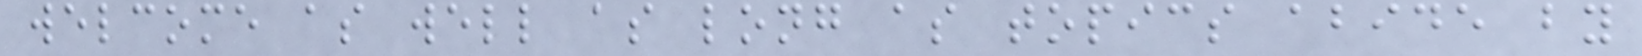welcome as well as long as topics abide by
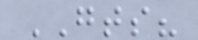GTS?
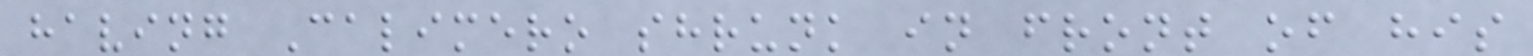having Calimero shrunk in front of his
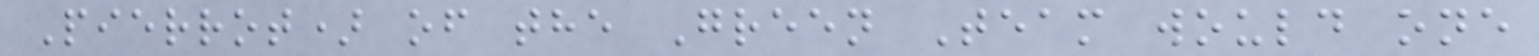Pierrot) of the Green Team would one
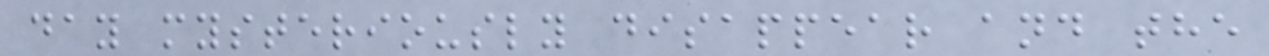day mysteriously disappear and the
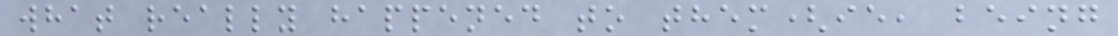what really happened to them(ie, being
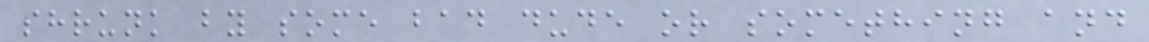shrunk by some bad dude or something and
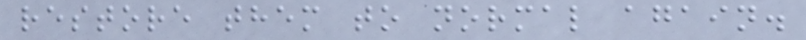restore them to normal again.
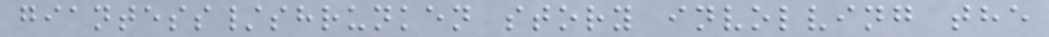giantess/shrunken story involving the
